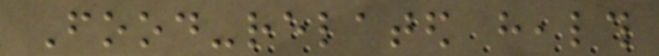Food-related health
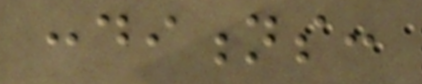conditions:
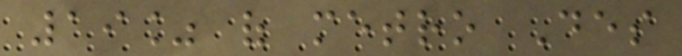19% of metro Des
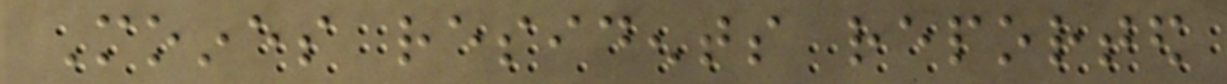Moines residents reported
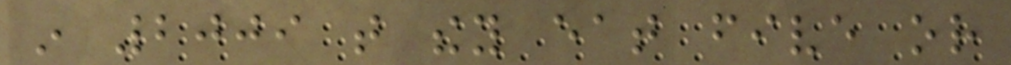in 2009 that they eat five or
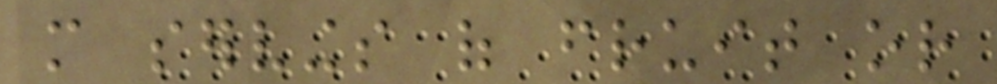more servings of fruit or
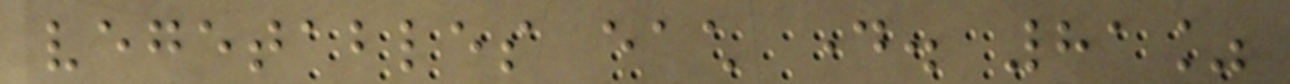vegetables each day. 81%
